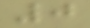0
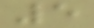5
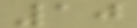10
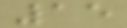15
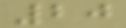20
